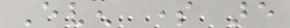Even some are
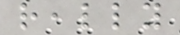really
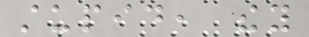stupid, they
